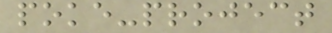poke-project
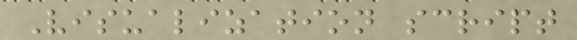Visualization script
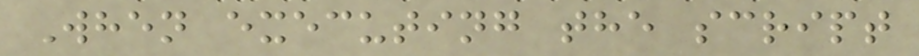When executing the script
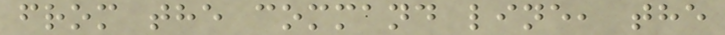from the command line, the
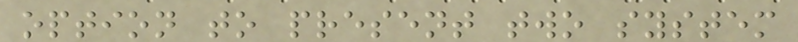option to present two system
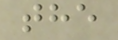the
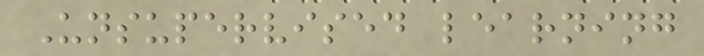Unsupervised learning
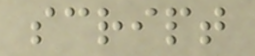script
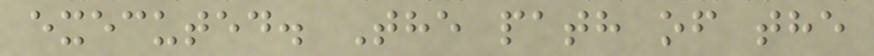executed. The path of the
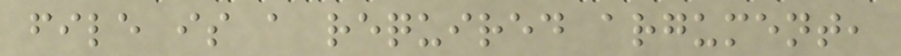file is a required argument,
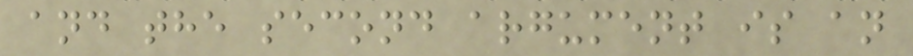and the second argument is an
